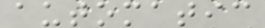automatic
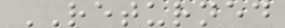RETURNED
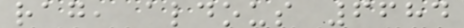rag, aldous 6684
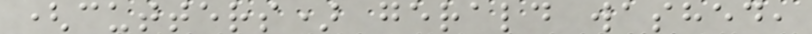(cutters) gerald washed,
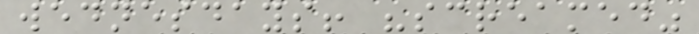wednesdays! "screamed"
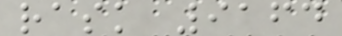rask 9164
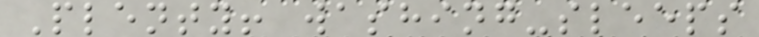Plenty! washing-sleeps
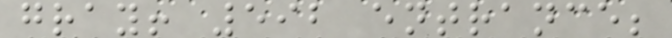gray! 592 entrance;
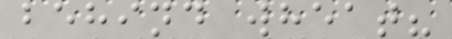behind wheat?
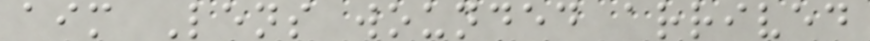aim Lens wounded arrived
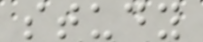study
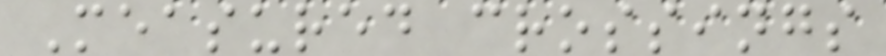Measured crossings
